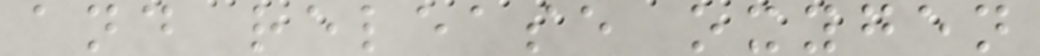and release oxygen
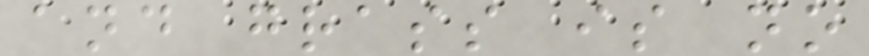and grass is no
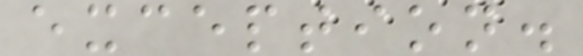exception.
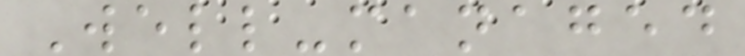Well-managed
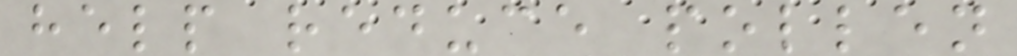help reduce pollen
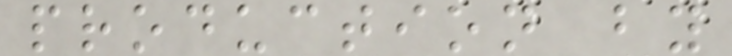production by
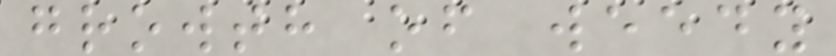growth of weedy
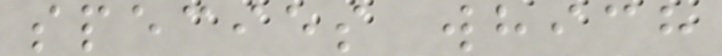species which
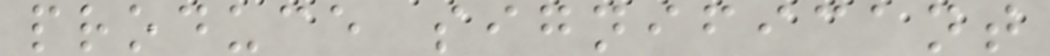produce significant
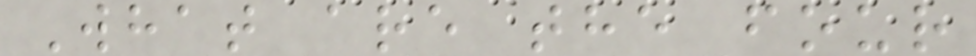What are the four
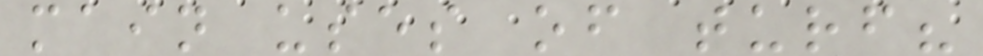main uses of turf?
